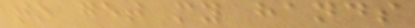to get my hands
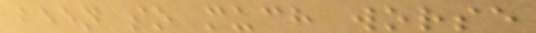been so much worse
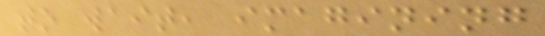to wait, imagining
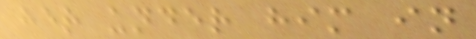her under him in
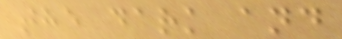the dark and
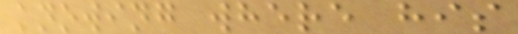knowing where his
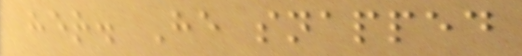her. He snapped
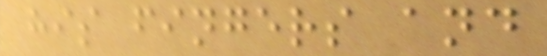his fingers and
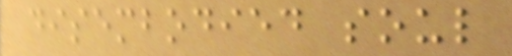disembodied soul
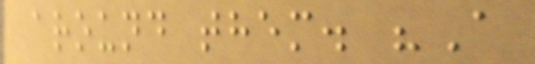around them. "A
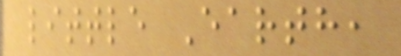little Earth,
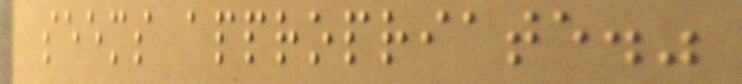seems appropriate."
